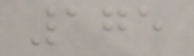175
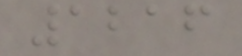1216
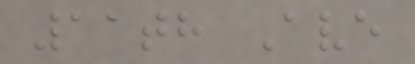11th Ave
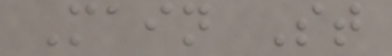Main St
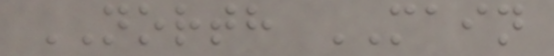NORTH MAIN
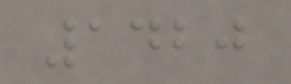1420
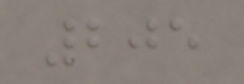205
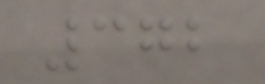372
